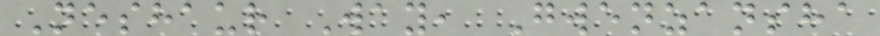Neshaur Way, Gwenzansha
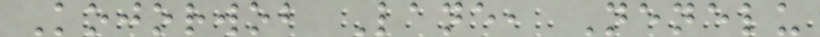Kojorwob Lane, Nenelu
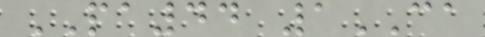PA44 1CA
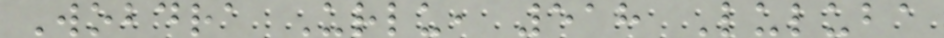Wobdra Urlu, 518 Luluba
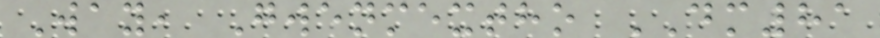Way, Gwenmextho DM81
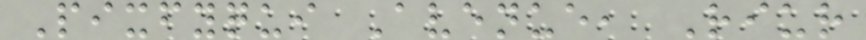Pixfyqui Avenue, Riur
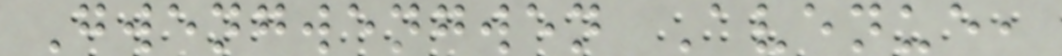Gwengwengwen Avenue,
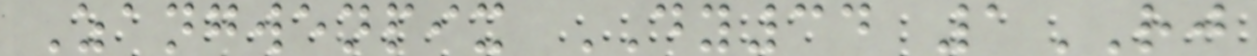Zangwenpix DY34 1RJ
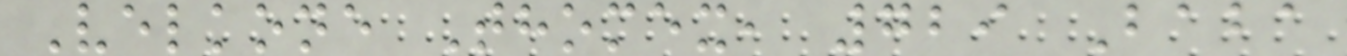Velkone Thomex, 729 Baba
